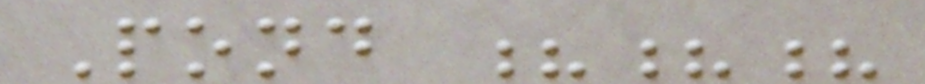Pond ???
